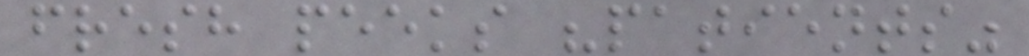fresh peeks "patients"
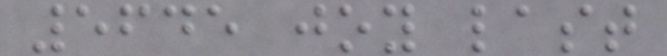5645 joy last
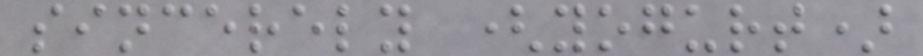sincerely (yogurt)
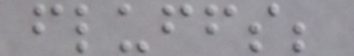fluffs;
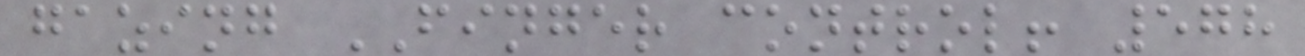gazing FINGER control! 578
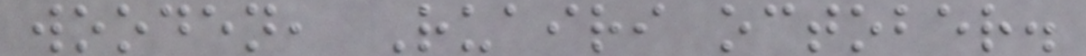wooden, Ruairi october.
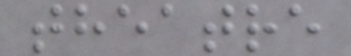theatre
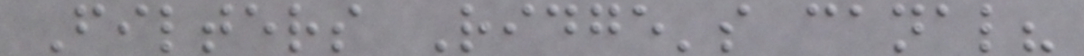Filters Ridge's canal?
